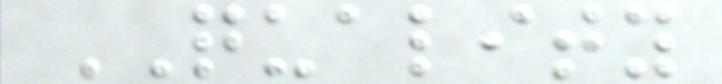QUALITY
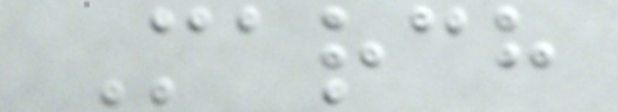March
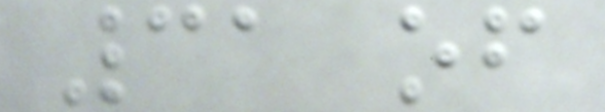31 of
